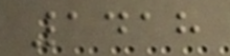1418
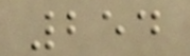254
